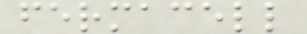fermacell
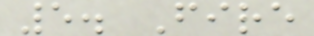5. Fire
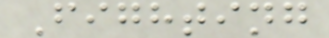Fighting
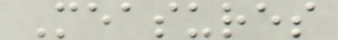Measures
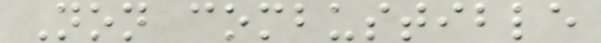Non combustible
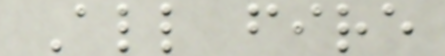All fire
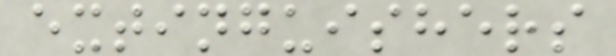extinguishers
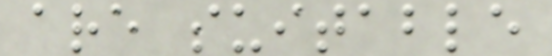are suitable
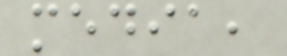media,
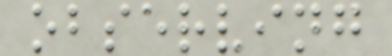observing
